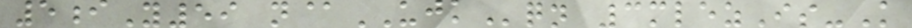5iY59 n@UJKqn 3mlezIs-K
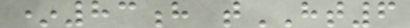*83h tHT6
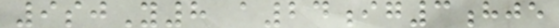9sjY8 a24ig3hje
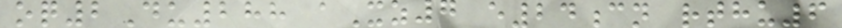oq2Du288 aXz7 e24cn rthu6
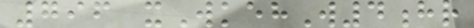796 xWkehW4hr
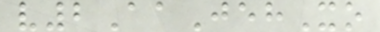v2AaJehXo
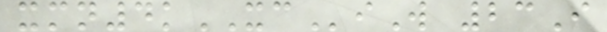xmn4kXCiW 23I
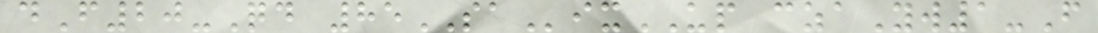dF20-Qd 85SAixUP czaYw1-F
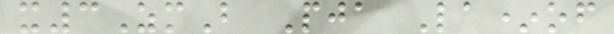x3ZmB Pja La*of
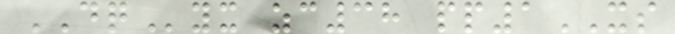DQyx zc38 pp1XS
